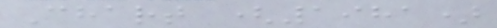Chart (1981)
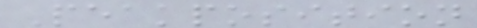Peakposition
